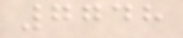7748
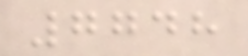7748
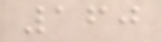160
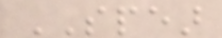SPEAR
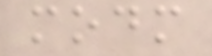modm
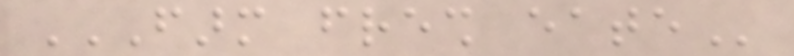FARM FRESH EATE
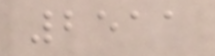2511
